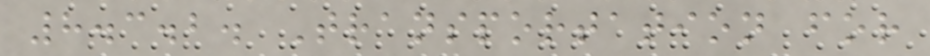8.3.2. Transportation for
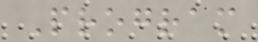Program
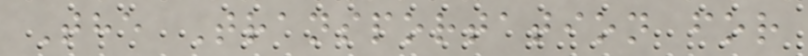The Transportation for
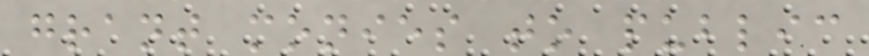grant monies to public
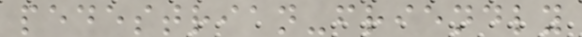pedestrian-friendly
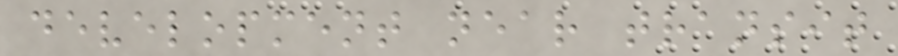development near transit
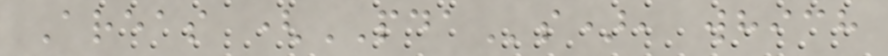Areas (PDAs), which
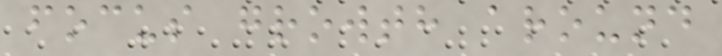focus growth around
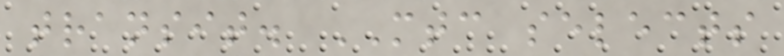transit. MTC selects
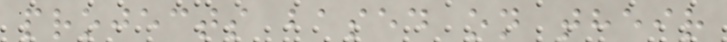projects based on their
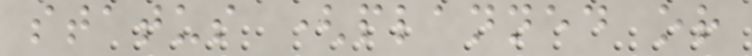status (planned or
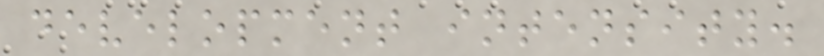development intensity.
